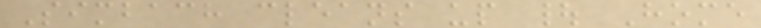Simbach cleans up | Home
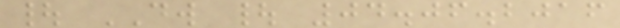| DW | 04.06.2016
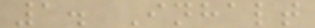1. Inhalt
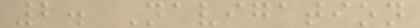2. Navigation
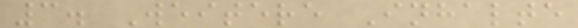3. Weitere Inhalte
